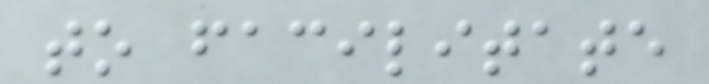to facilitate
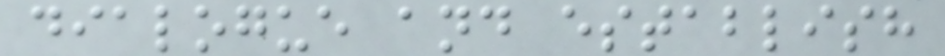dialogue and establish
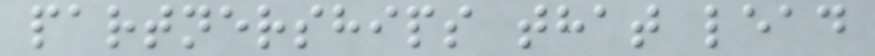partnerships that lead
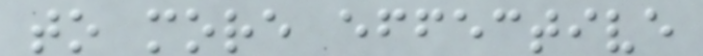to more effective
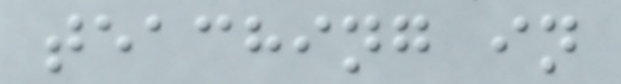teaching in
